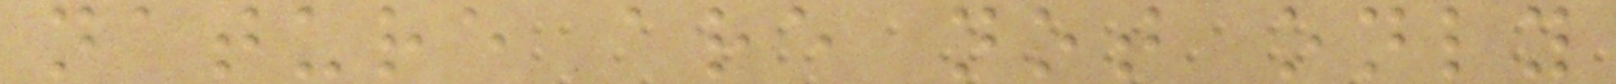nature are not only
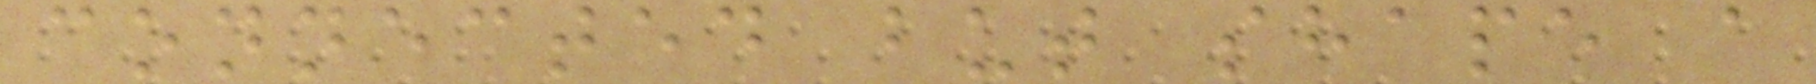connected but shape a
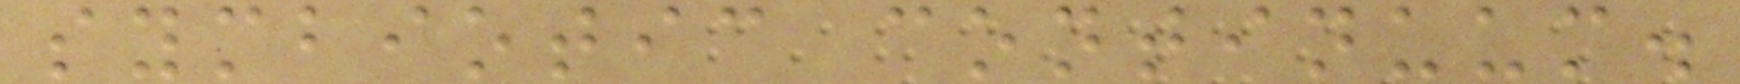symbiotic continuum.
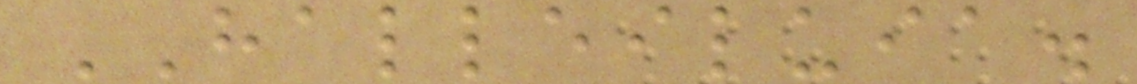HALLEILUIA.
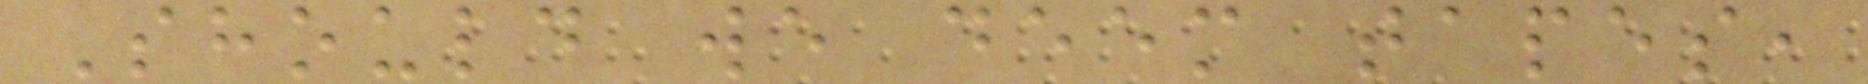Should we deem tapes,
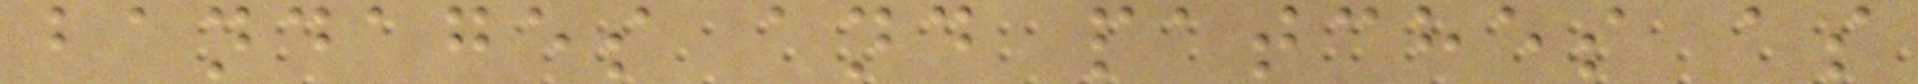bandages and patches as
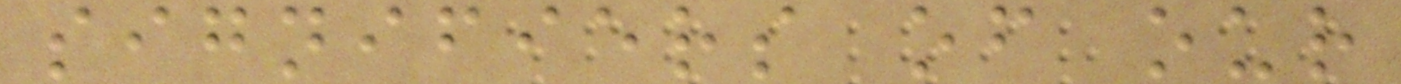signifiers of our
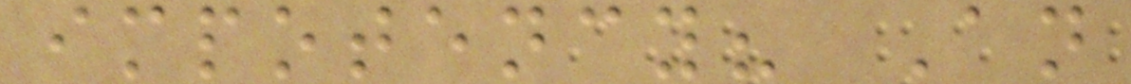impotency? An
